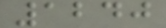1240
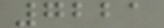7221
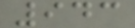943
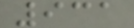931
